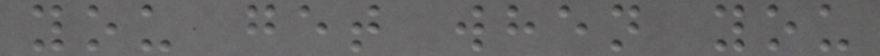you get when you
